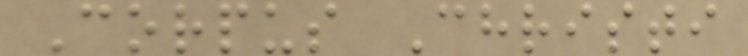Corpus Christi
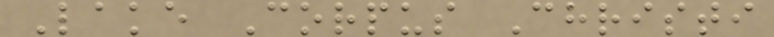Lake Corpus Christi
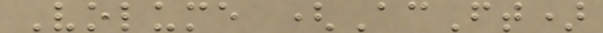Volume (AcFt)
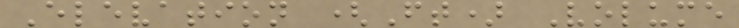Elevation (Ft) Volume
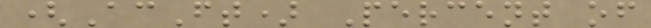(AcFt) Percent of
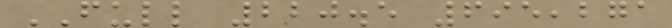FULL 220.5 695,271
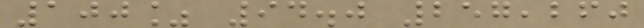100% 94.0 257,260
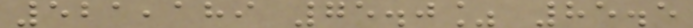521,189 75.0% 85.5
